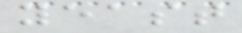yeast
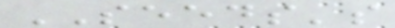SEEDS's
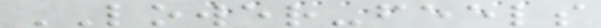LOWER-feels
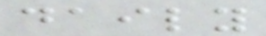daily
